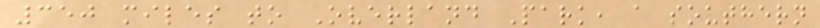350 miles to Overland Park, a southern
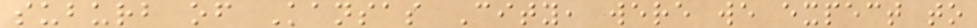suburb of Kansas City, were we expect to
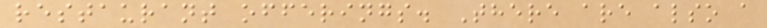restaurant offerings. There are also a
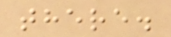there.
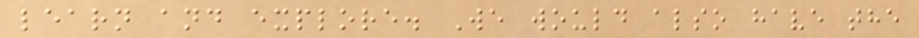learn and explore. We would also have the
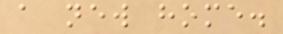a new home.
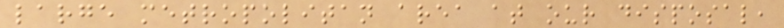large metropolitan area at our disposal,
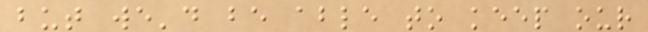but we'd be able to keep our
